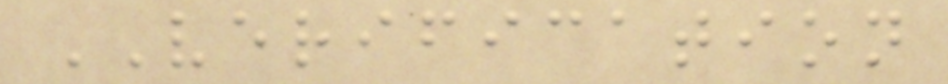VERIFICATION
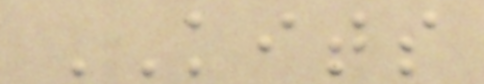KITS
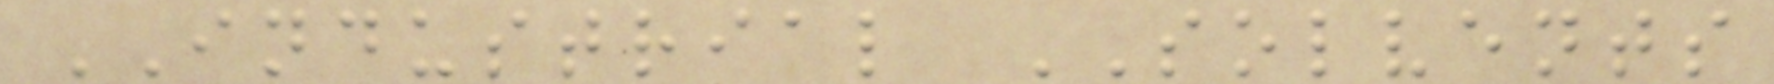INDUSTRIAL SOLVENTS
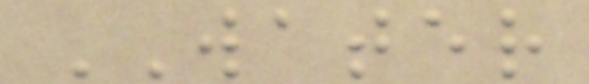WATER
